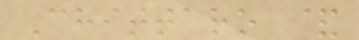Chittaro &
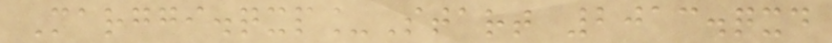Marggi.qxp_Start 2013.qxd
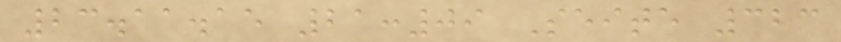23.11.15 21:09 Seite 323
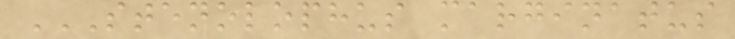STENOLOPHUS MARGINATUS
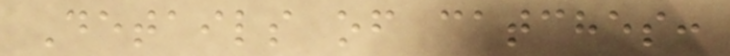Details of catches:
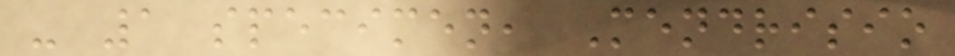- 1 specimen, Mendrisio
